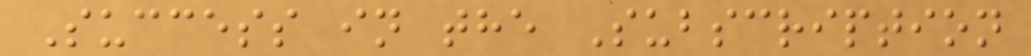Success in the Subscription
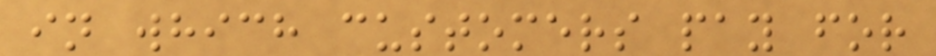in which customers pay for
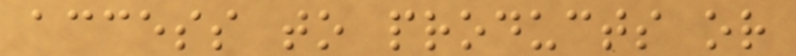access to products or
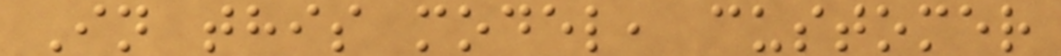In this model, customer
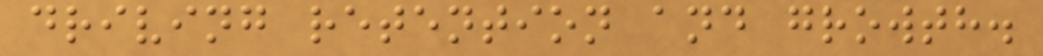driving retention and growth.
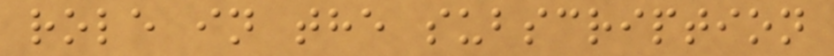role in the subscription
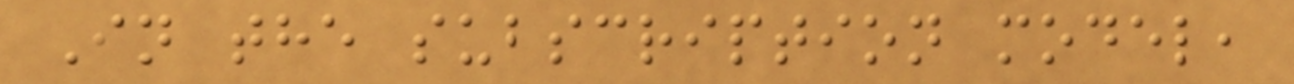In the subscription model,
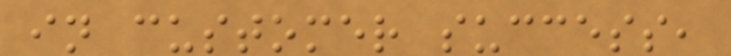in customer success,
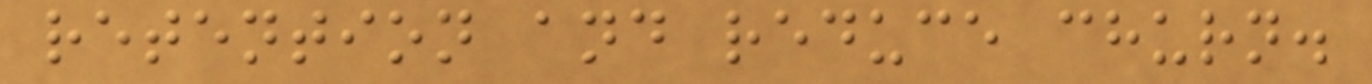retention and reduce churn.
